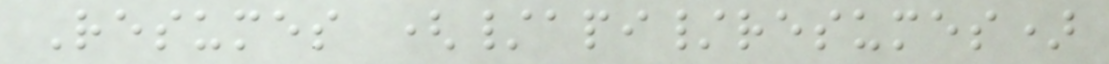Resumes (/api/resumes)
